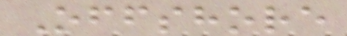Offshore
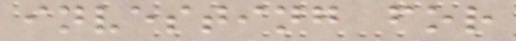investing for
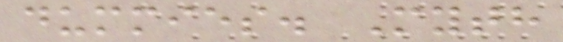dummies. Myth
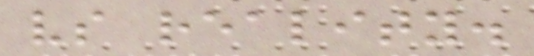vs reality.
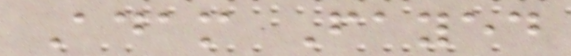Adam Fayed
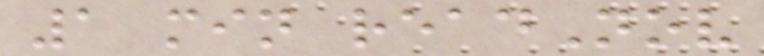1 min readNov
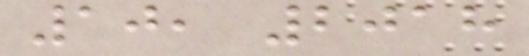10, 2018
